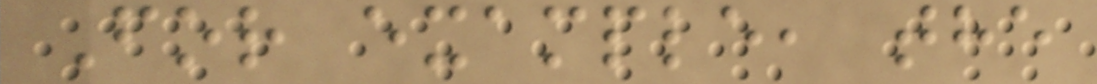For example, the
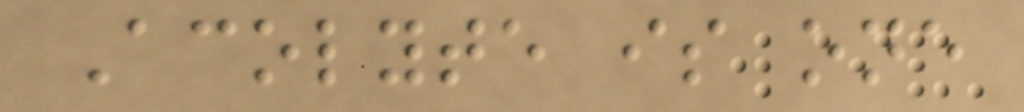Acolyte is one
